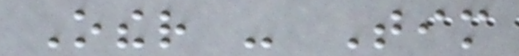Other - Tim
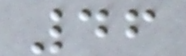46
